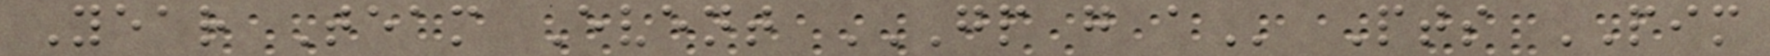Year Team Event GP G A Pts PIM
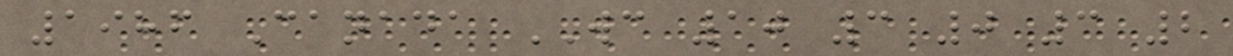1986 Canada WC 10 3 0 3 2
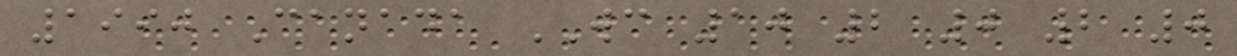1990 Canada WC 10 2 0 2 0
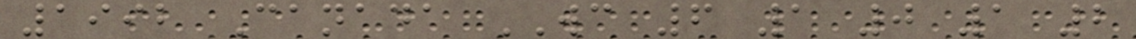1992 Canada WC 6 1 0 1 2
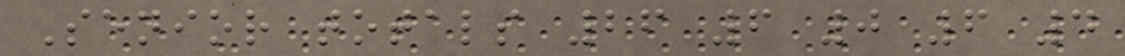Senior totals 26 6 0 6 4
